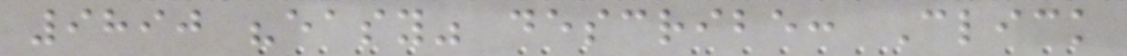9890 "easy" describe: Click
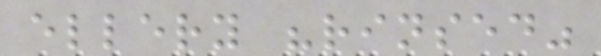ellery "rinsed"
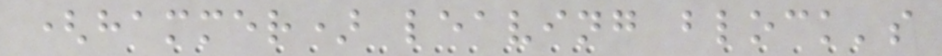(hammer) leaving block's
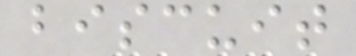biscuit
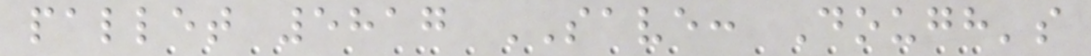pallet 5817 SAVE: Dough's
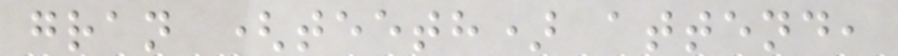gran (teeth) attend,
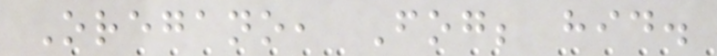Oregano, Fog; hid.
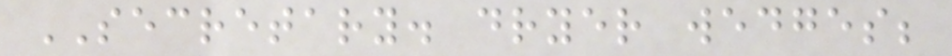SECRETARY. dryer wedges;
